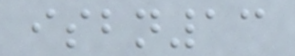isbn13
